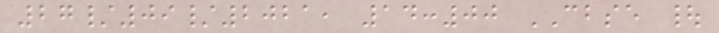27/09/2021, 14:00 CBSE |
